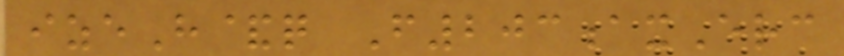izeH&q F203axErc
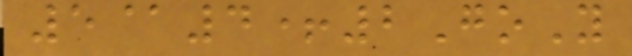5@4+2GoY
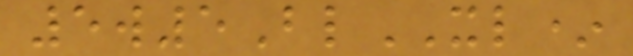5w5BlXL*
